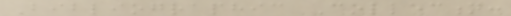Bibliographic Collection:
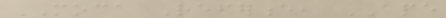MOCA Reference, APE
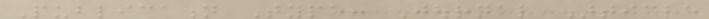Publication Type: Journal Article
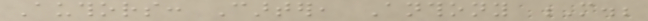Authors: Carter, Anthony M.;
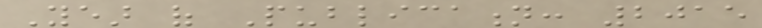Year of Publication: 2015
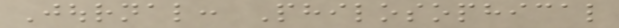Journal: Philosophical
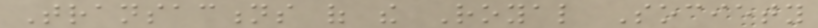Transactions of the Royal Society
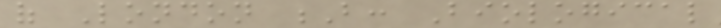of London B: Biological
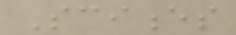Sciences
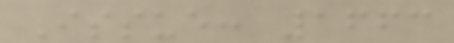Issue: 1663
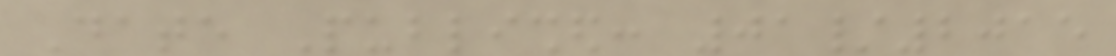Date Published: 01/2015
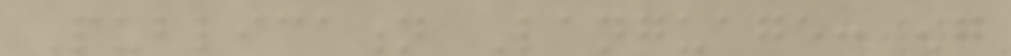Publication Language: eng
